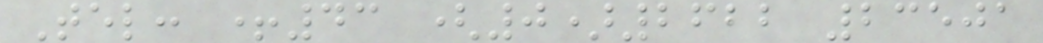Tel: +43 (0)2622 23501
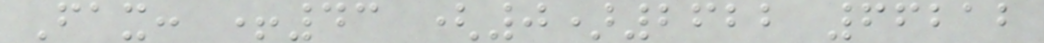Fax: +43 (0)2622 66212
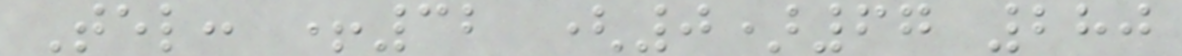Tel: +32 (0)67 280
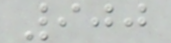900
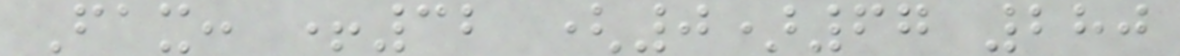Fax: +32 (0)67 280
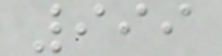999
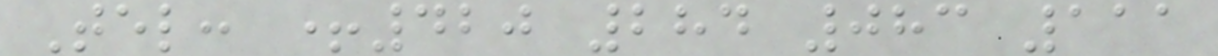Tel: +420 284 083 111
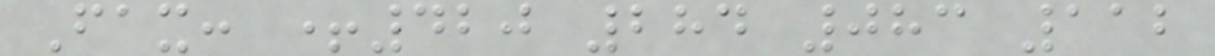Fax: +420 284 083 112
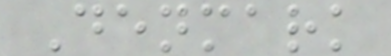Denmark
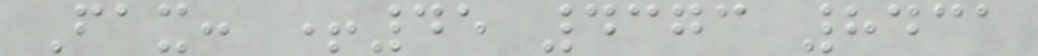Fax: +45 4373 8431
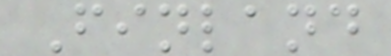Finland
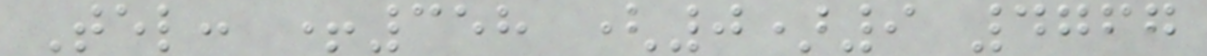Tel: +358 (0)9 4767
